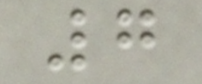7
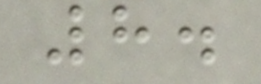8.
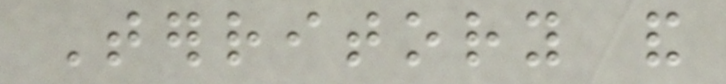Territory and
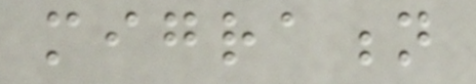migration
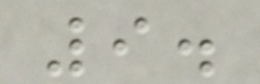9.
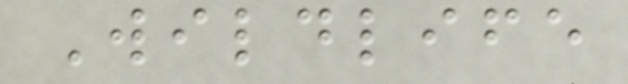Wildlife
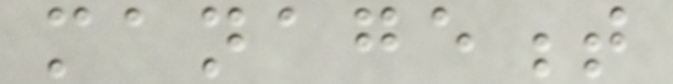management
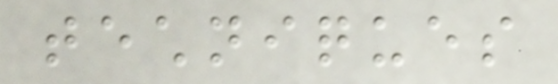techniques
